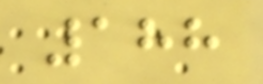188
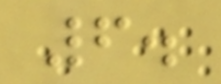6.
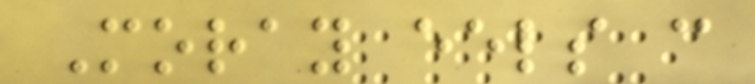Moray eels can
